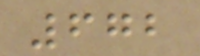672
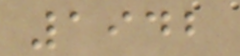1942
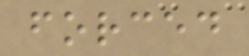forced
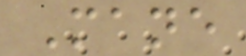Mane
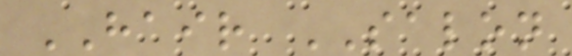HAIR SALON
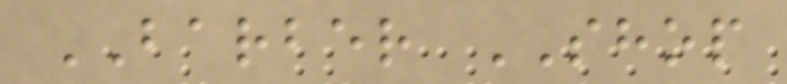BARBER SHOP
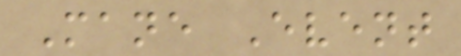Mane Event
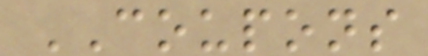COUPONS
